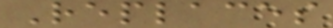Replaces
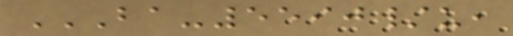BA-5590/U,
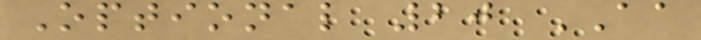Optional 20 AA
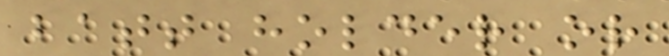batt holder or
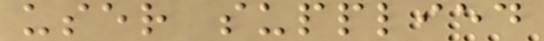user supplied
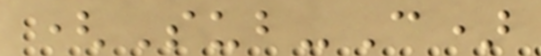(Sub-C)
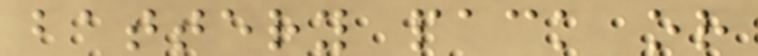battery pack or
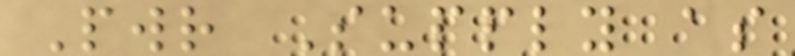Pwr Supply as
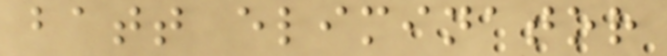batt eliminator
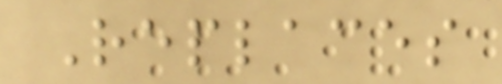Replaces
